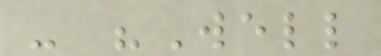- "Well
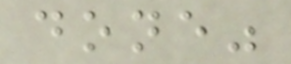done"
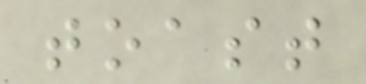toast
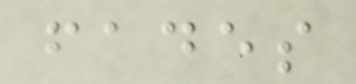fades
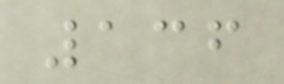136
